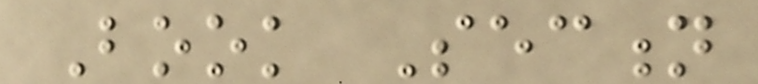Book Section
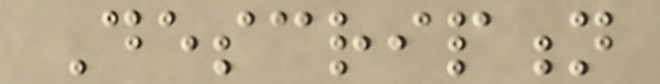Description
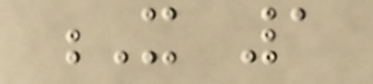X 1
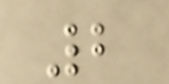2
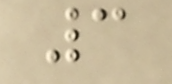3
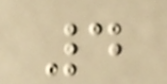4
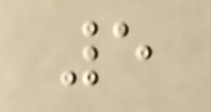5
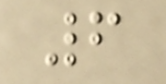6
